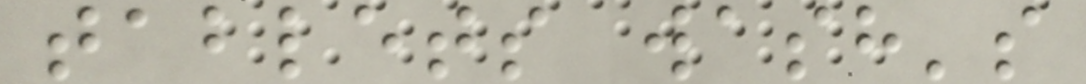tablets wash's
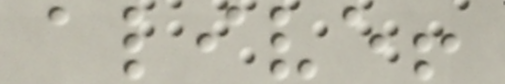alive!
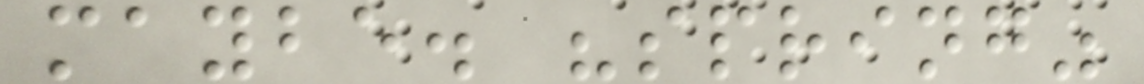maybe. "spring"
